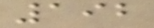192
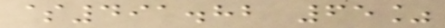$491.82 65%
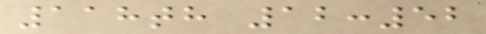118th 12:52
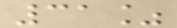31%
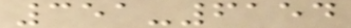351-6154
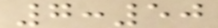7:50
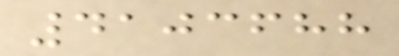4103688
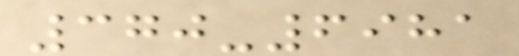370-6981
